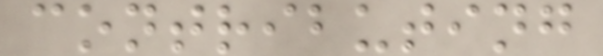contributing
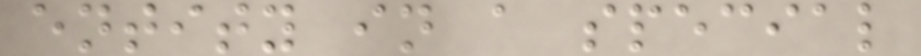entity in a special
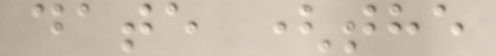date (the
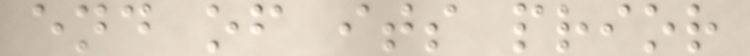end of its prior
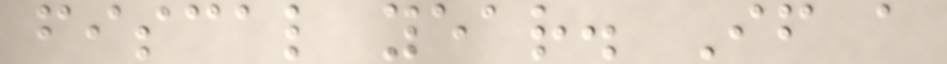fiscal year. If a
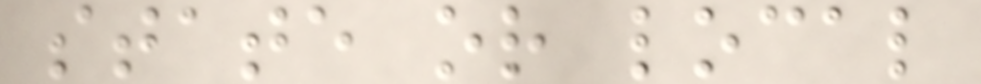state or local
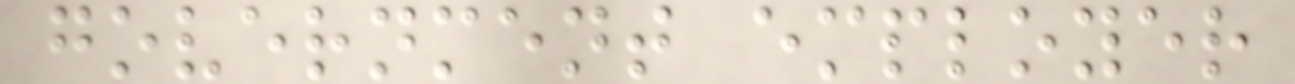government employer
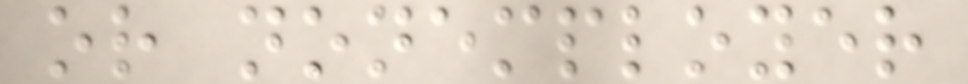or nonemployer
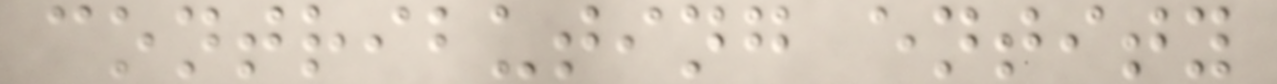contributing entity
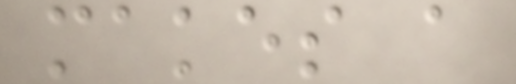makes a
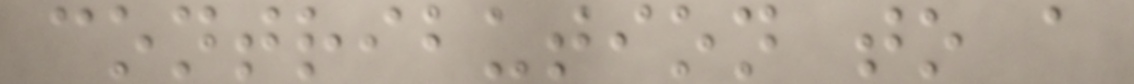contribution to a
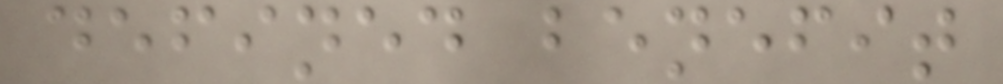defined benefit
